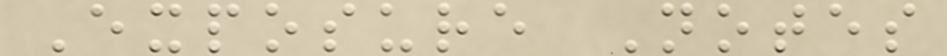Exposure Notes
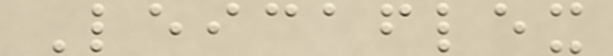Leicaflex
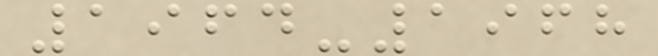1964-1968
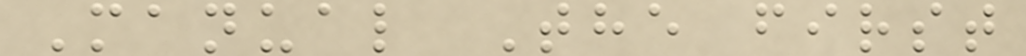Manual The first
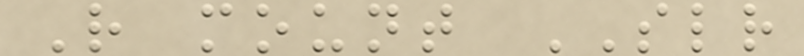R mount SLR
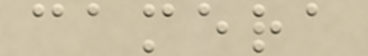camera
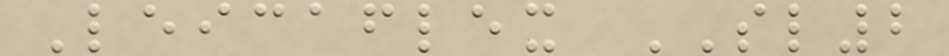Leicaflex SL2
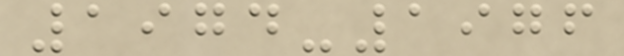1974-1976
